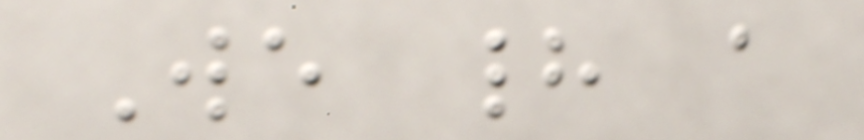We had a
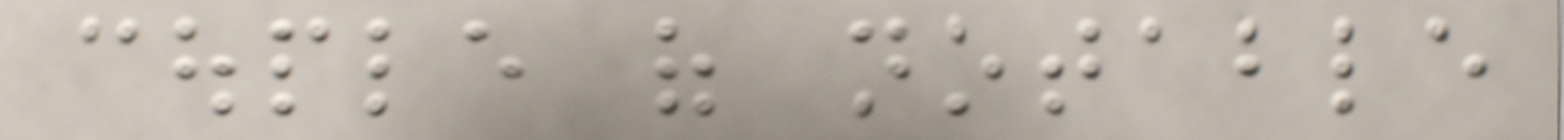couple of notable
